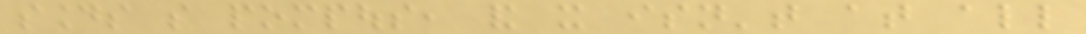sounds so pompous, and it isn't at all
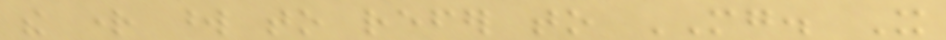the right word to refer to MG. It
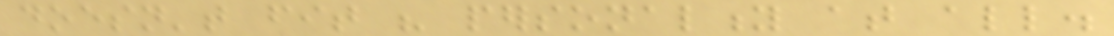doesn't fit his personality at all.
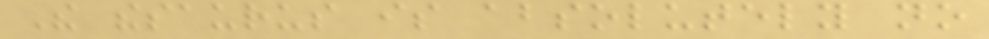The thesaurus is absolutely no
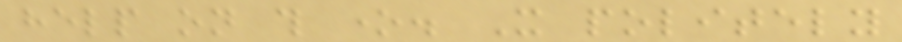help on this one. It politely
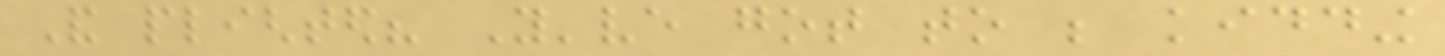And plighted? You've got to be kidding
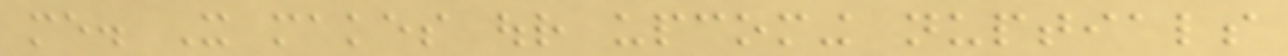me. It makes our upcoming nuptials
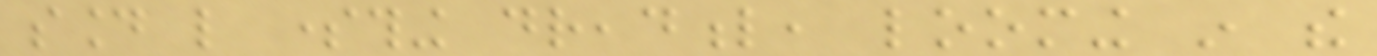sound like something dreadful, looming in the
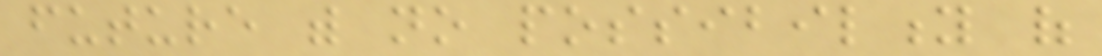future with no possibility of
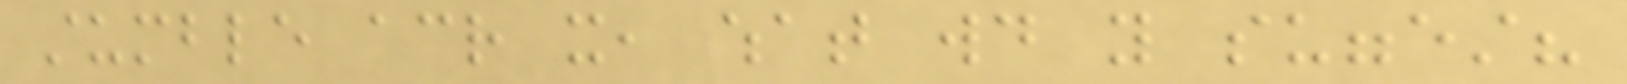stumble across it, what would you suggest?
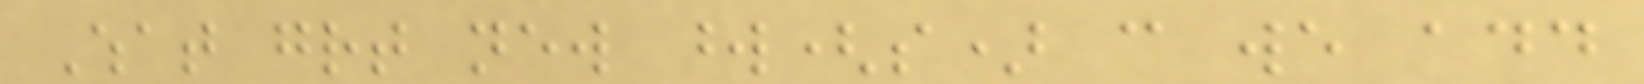What great new word(s) can we add
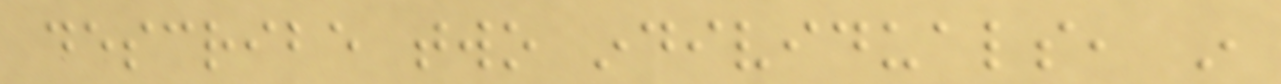describe two individuals, in
